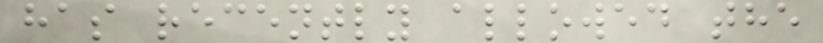has recently allowed the
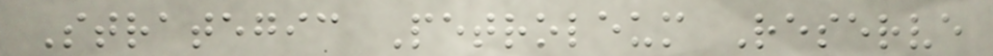Strategic Petroleum Reserve
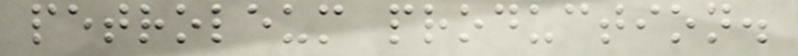petroleum production.
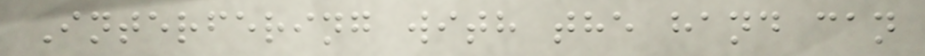Interfering with the hand can
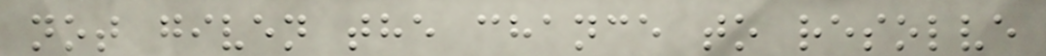not given the chance to resolve
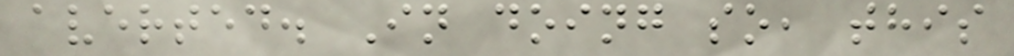averted. In doing so, this
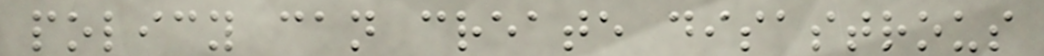policy can create disastrous
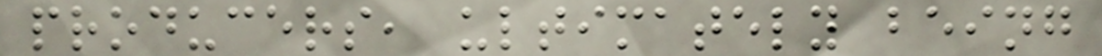producers, ultimately being
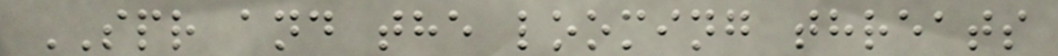SPR and the looming threats
